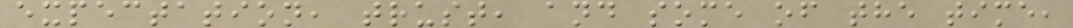expectation, trust, and some of the time,
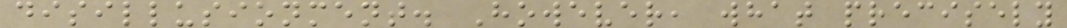disillusionment. However, what precisely
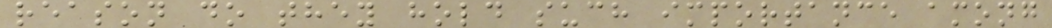reason do they hold such importance among
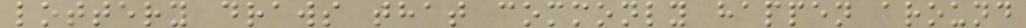lottery draws that commonly happen around
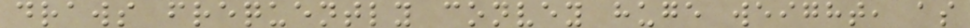draws frequently convey huge weight, as
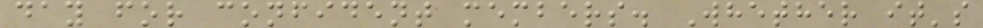day for confident members. Whether it's
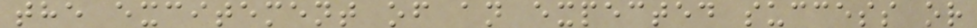the excitement of an expected success or
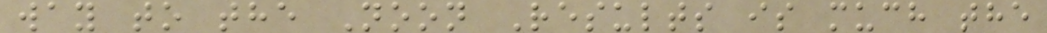way to the Noon Results is much the
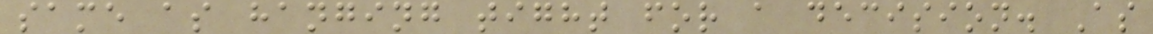same as hanging tight for a decision. As
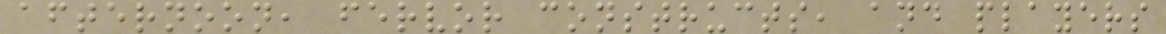afternoon, fervor constructs, and players
